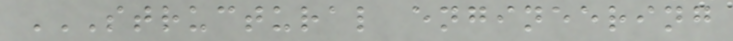STRUCTURAL ENGINEERING
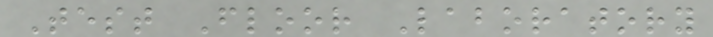Test Floor Laboratory
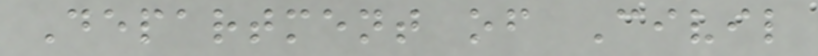Department of Civil
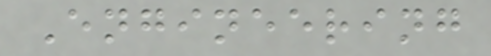Engineering
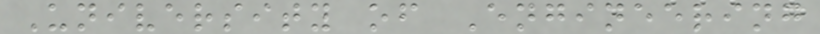University of Engineering
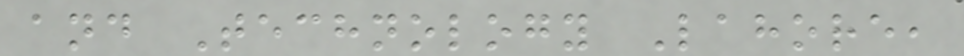and Technology Lahore,
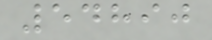54890
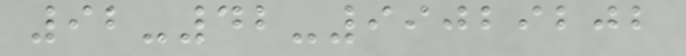92-42-99029202
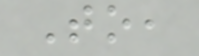To,
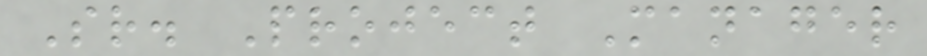Sr. Project Manager
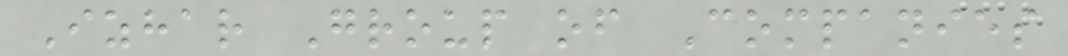Izhar Group of Companies
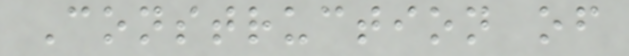Construction of
